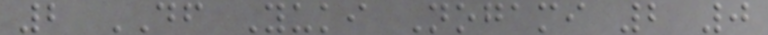2 DF Yuki Nogami 2 0
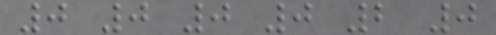0 0 0 0 2 0
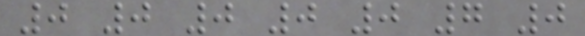0 0 0 0 0 7 0
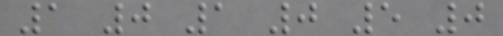1 0 1 0 5 0
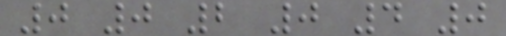0 0 2 0 4 0
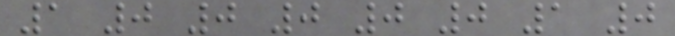1 0 0 0 0 0 1 0
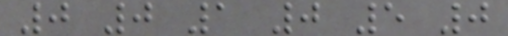0 0 1 0 5 0
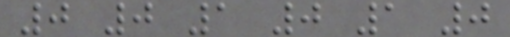0 0 1 0 1 0
